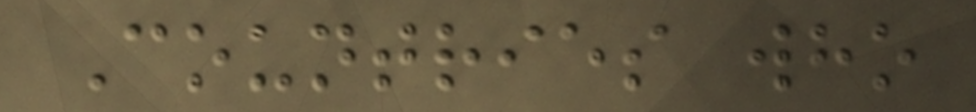Countries who
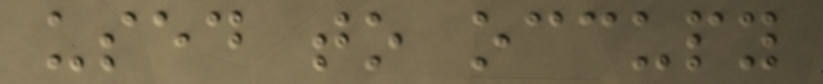used to occupy
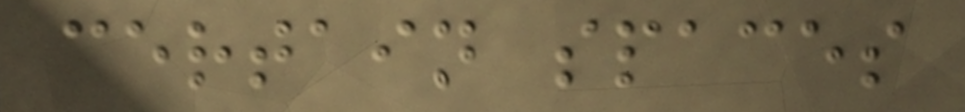certain spaces
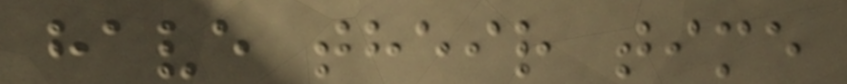have their time
